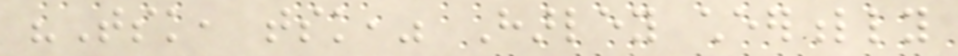"Tsk, tsk," Harley cheerfully
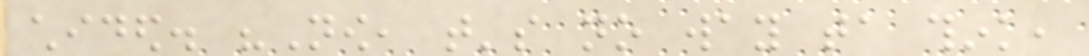chided. "Now, that's no way ta think,
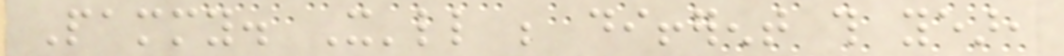Pammy. It'll be different this year,
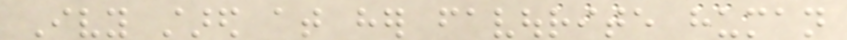Ivy stared at her favourite human
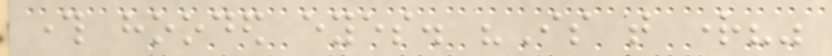through hooded eyes. "Is that right?"
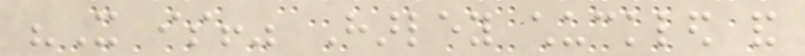"It is!" Harley chuckled and
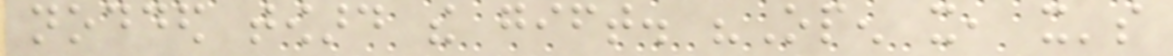nodded toward the gift. "Open it, it's
